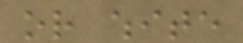or white
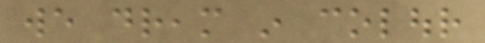we dream in colour
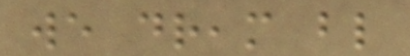we dream blind
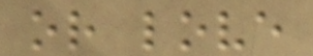or love
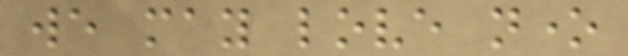we may love none
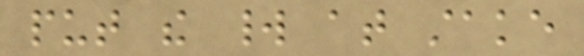put the world at stake
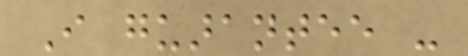I guarantee -
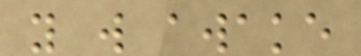you will awake
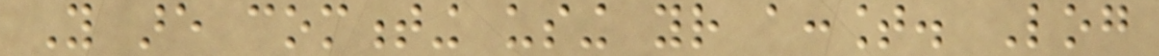You are commenting using your account. Log
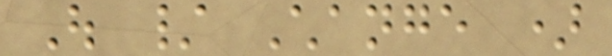Out / Change )
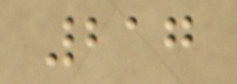217
